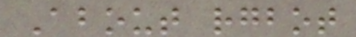About rgbot
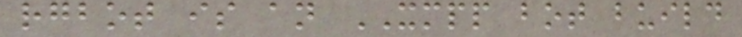rgbot is an XMPP bot build
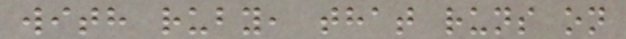with ruby, that runs on
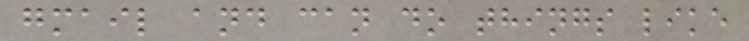gmail and can do things like
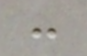:
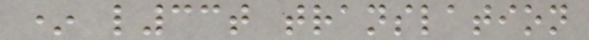* l33t translation
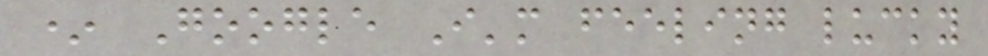* Google I'm feeling lucky
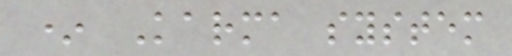* Karma system
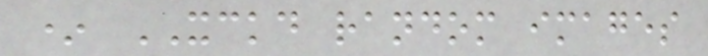* XCKD random images
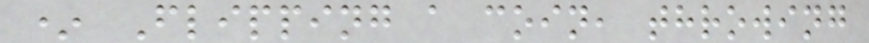* Flipping a coin, throwing
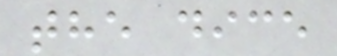the dice
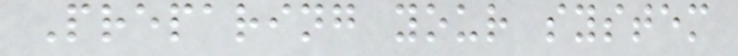Preparing your system
